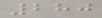280
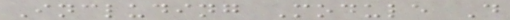Including Module D
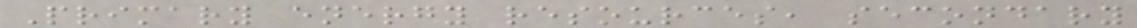Primary energy resources, secondary
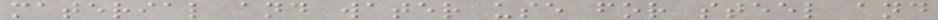material and water use for steel and
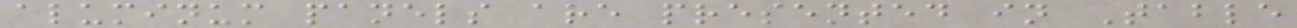aluminum panels are presented in Table
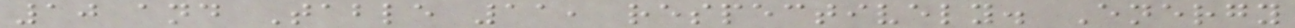10 and Table 11, respectively. Energy
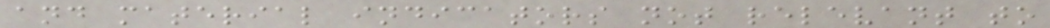and material indicators not relevant to
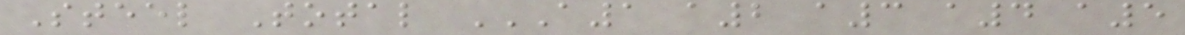Steel Total A1 A2 A3 A4 A5
